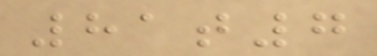81t7
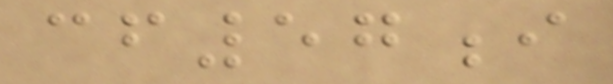cf57i
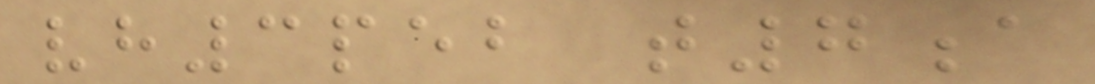vh3peb t7a
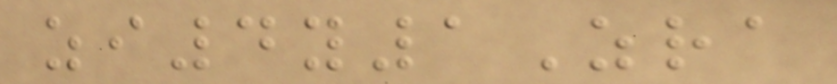zi4y1Zra
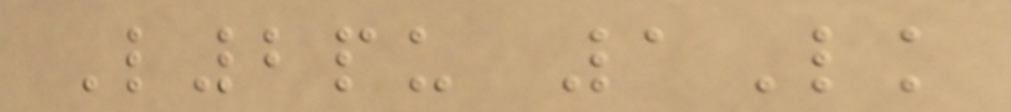L2pu 1Lk
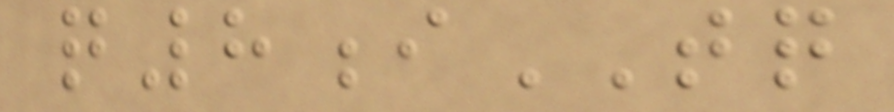q8iTQ
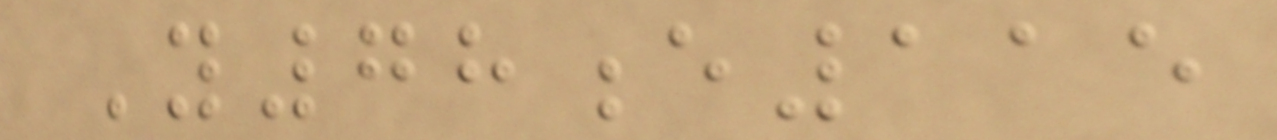Y78e115
